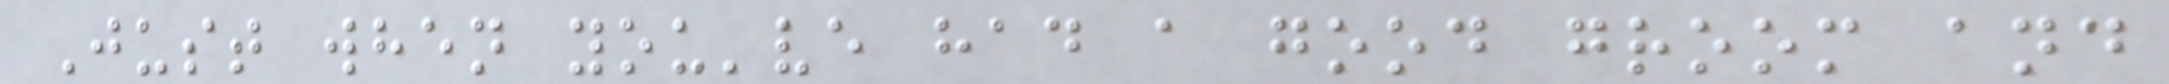Just when you've had a good groom and
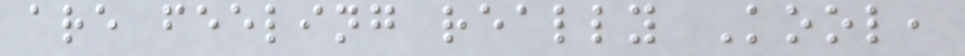are feeling really Kool,
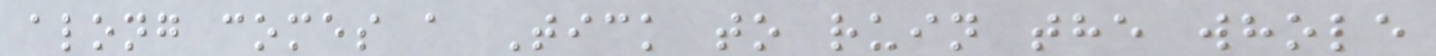along comes a Tick to ruin the whole
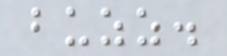buzz.
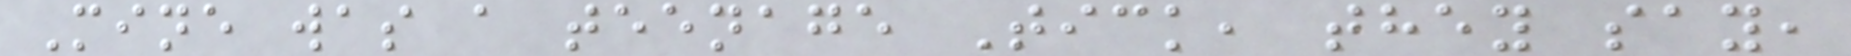Mine was a teenage Tick, they say,
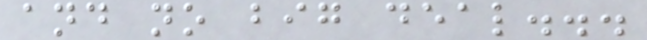and no big deal...
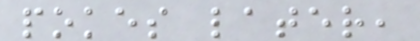pokes later,
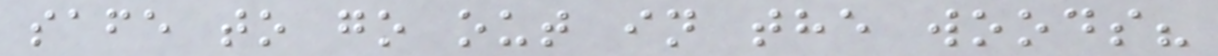safe to go out in the woods?
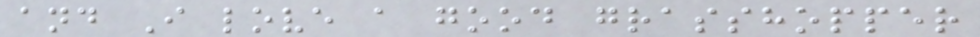and I love a good grasshopper
